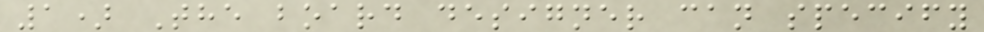1) The board designer can specify
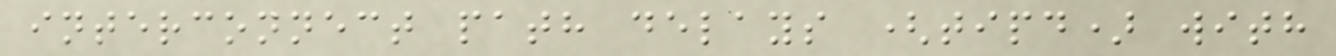interconnect path delays (tipd) with
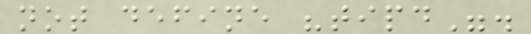not define "tipd".
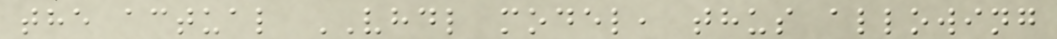the actual VHDL model, thus allowing
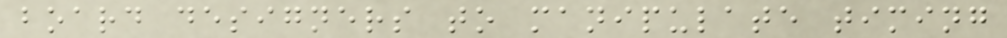board designers to manipulate timing
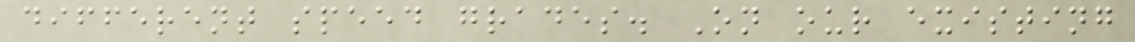different speed grades. On our existing
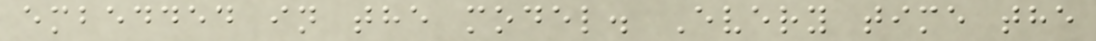embedded in the model. Every time the
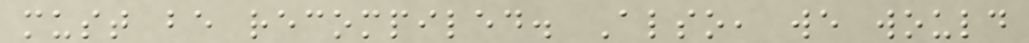must be recompiled. Also, we would
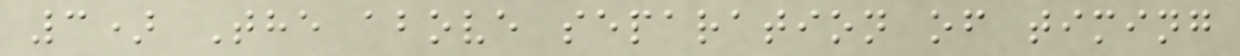3) The above separation of timing
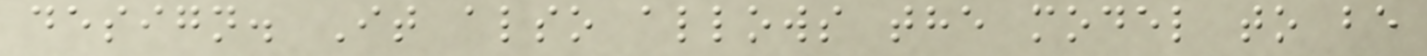design. It also allows the model to be
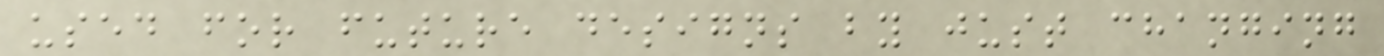used for future designs by just changing
